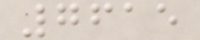7615
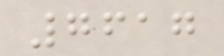7617
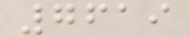7619
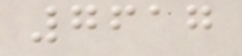7617
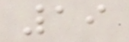19
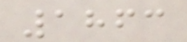1863
